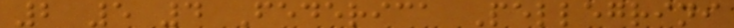2 5 4 Federica Pellegrini
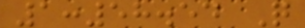1:58.54 Q
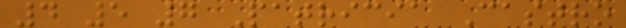4 5 7 Patricia Castro
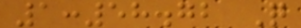1:58.72 Q
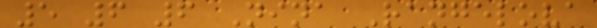5 6 6 Nina Rangelova
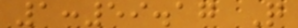1:59.17 Q
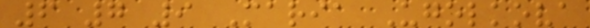6 7 9 Maria Ugolkova
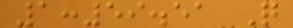1:59.51 Q
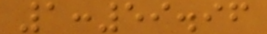1:59.96
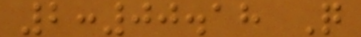2:00.18 Q
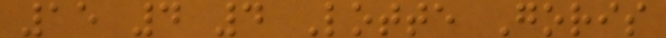15 4 4 Lotte Goris
